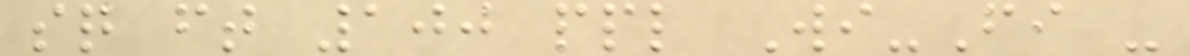sq ft 100 ppl Wi-Fi -
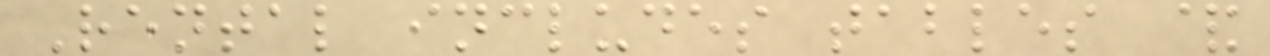Rental includes tables &
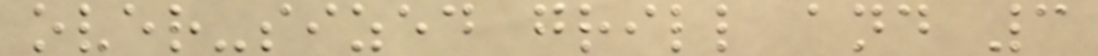over-sized grill and 3
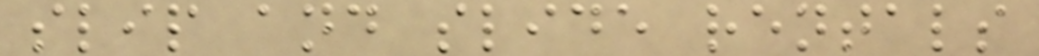slip and slide rentals
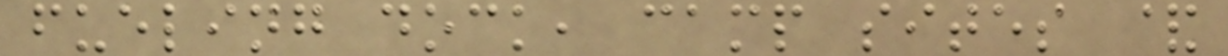fueling dock, camp sites &
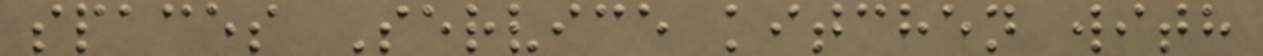spaces Service kitchen with
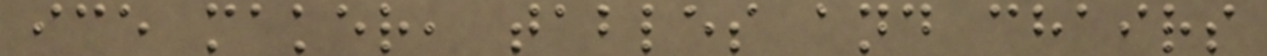ice maker, tables and chairs
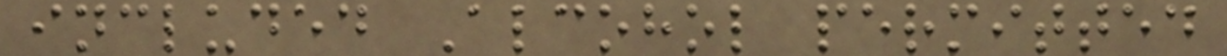included Alcohol permitted
